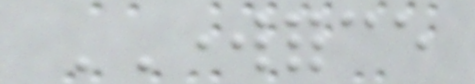WORKFORCE
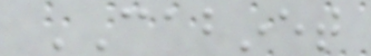CABINET
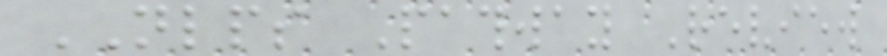NLPS Pathway Review
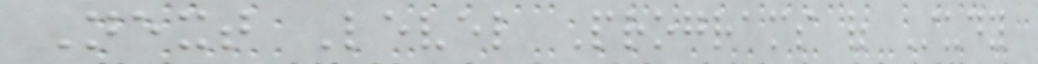Next Level Programs of Study
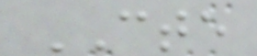CTE
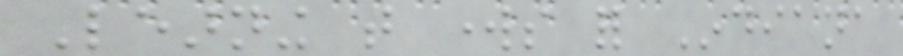Learning that works for Indiana
